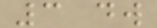3 dw
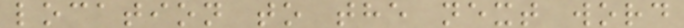location to the next word
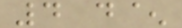4 d^
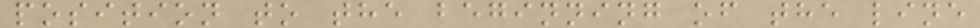position to the beginning of the line
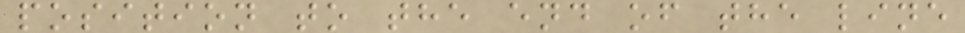position to the end of the line
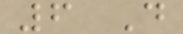6 D
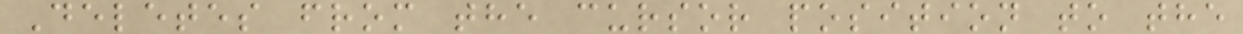Deletes from the cursor position to the
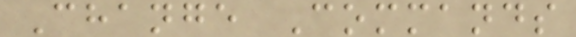Change Commands
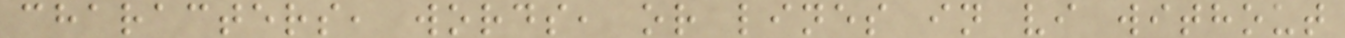characters, words, or lines in vi without
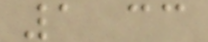1 cc
